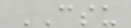CSU
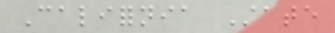California State
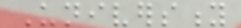University
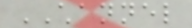CHANNEL
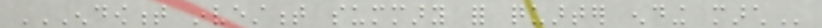ENDOWMENT INVESTMENT SUMMARY FOR QUARTER ENDING MARCH
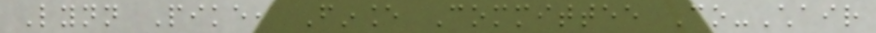Lynn Pike, Finance Committee Co-Chair
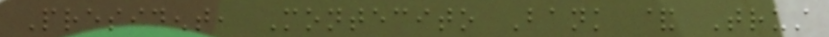President, Montecito Bank & Trust
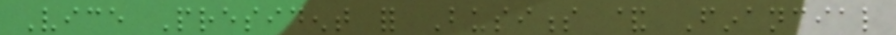Vice President for Business & Financial
